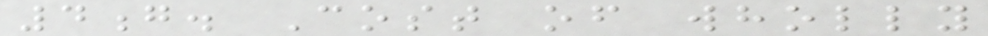4g. Cost of wholly
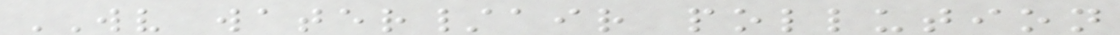WV water/air pollution
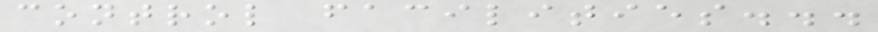control facilities...
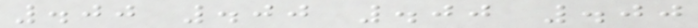.00 .00 .00 .00
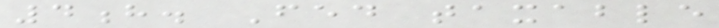4h. Fed taxable
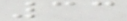33
